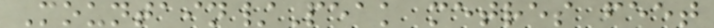Mountain/Peak metres feet
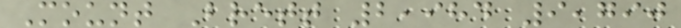Mount Brett 2,984 9,790
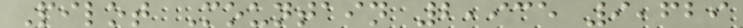Pilot Mountain 2,935 9,629
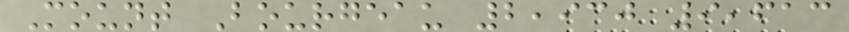Mount Bourgeau 2,930 9,613
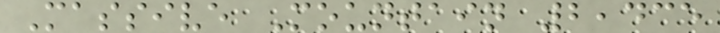Massive Mountain 2,435
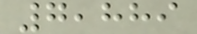7,889
